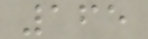165
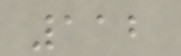112
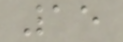15
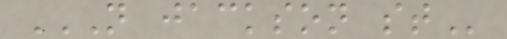N JACKSON ST
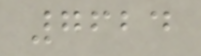7624
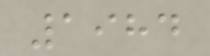1984
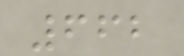662
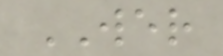WER
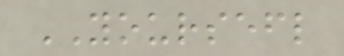YOURSEFL
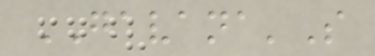GAVANA'S
